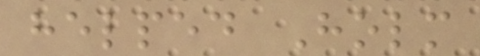helped Holm
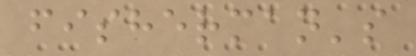fisherman's
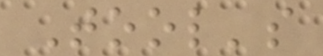Tool's
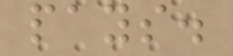pays.
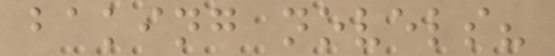baking novels?
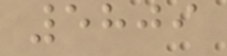5809
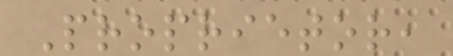Proprietor,
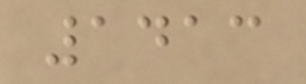1413
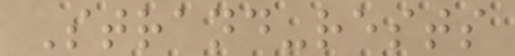Strand-rests
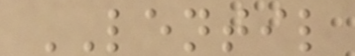LENTIL
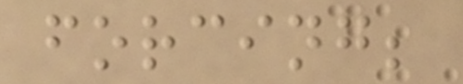forcing;
